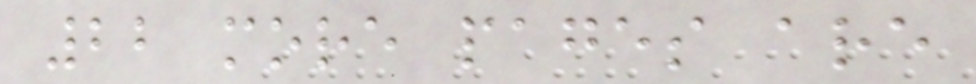22 more pages are
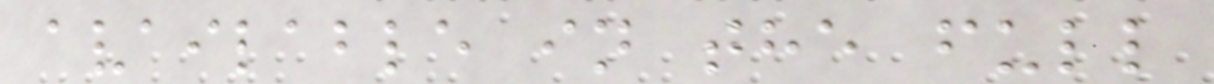available in the full
